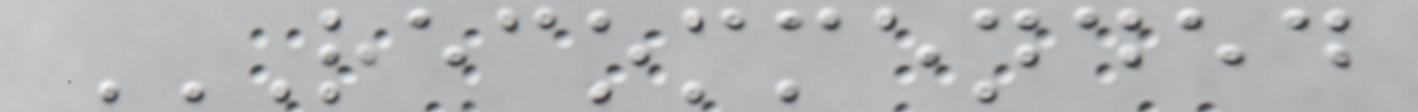RECOMMENDED
